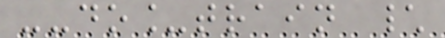--do_train \
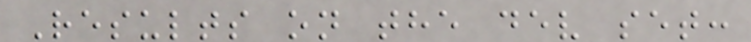Results on the dev set:
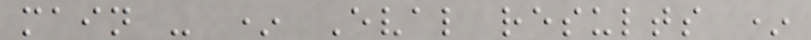main - * Eval results *
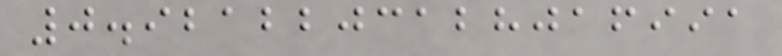0.9212203128016991
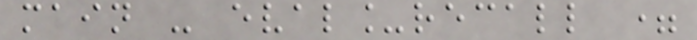main - eval_recall =
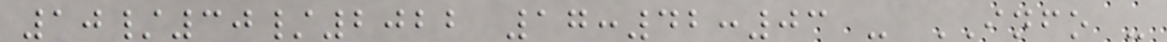10/30/2022 17:42:03 - INFO -
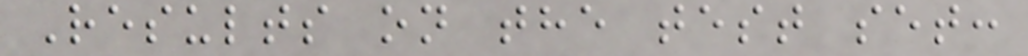Results on the test set:
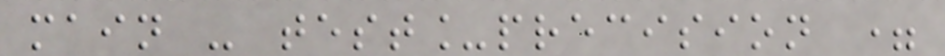main - test_precision =
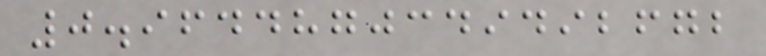0.9644870349492672
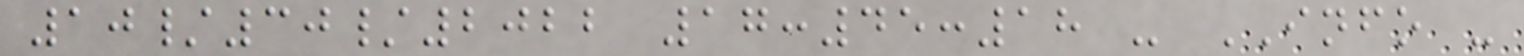10/30/2022 17:45:18 - INFO -
